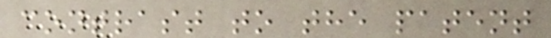contrast to the patent
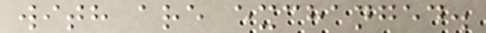with are exchanged.
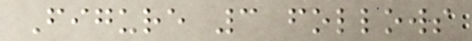Figure 3 follows
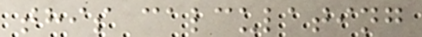this calculating
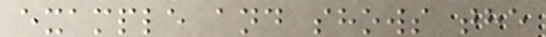example and shows the
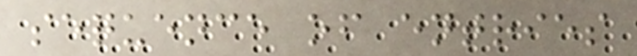sequence of entries
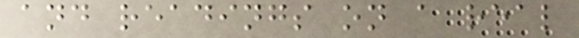and readings on a real
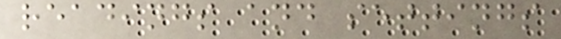readings and settings
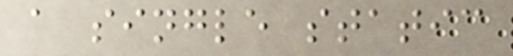a single static
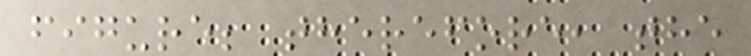figure; therefore, the
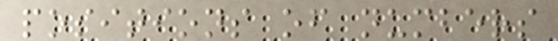positions of numbers
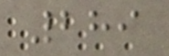289
